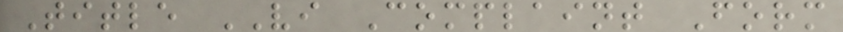Title VI Complaint Form
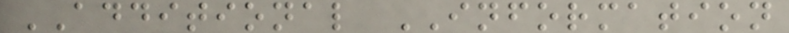ADDITIONAL INFORMATION
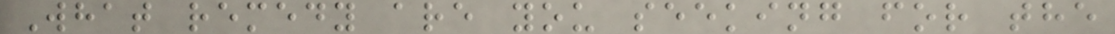What remedy are you seeking for the
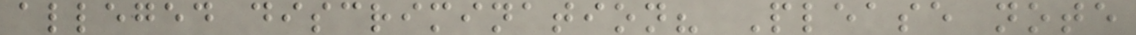alleged discrimination? Please note
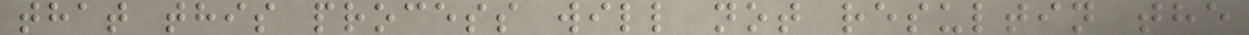that this process will not resultin the
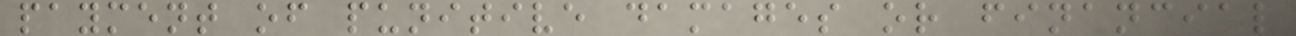payment of punitive damages or financial
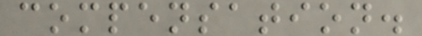compensation.
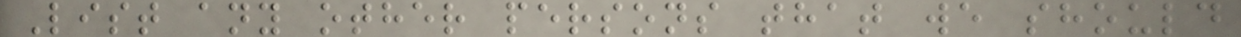List any other persons that we should
